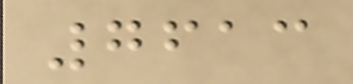7613
